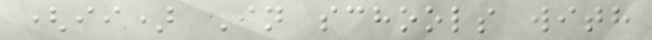(ii) In schools with
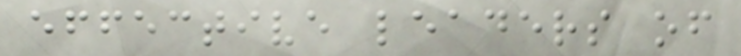effective leaders of
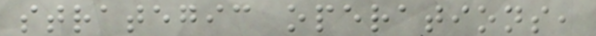strategic operations,
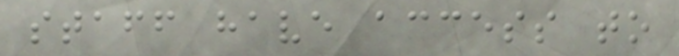staff have access to
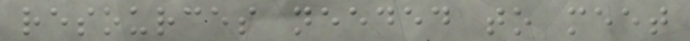resources needed to meet
